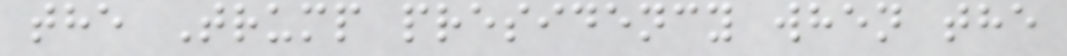the Trump presidency when the
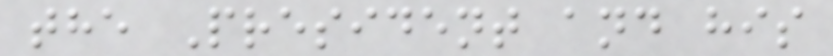the President and his
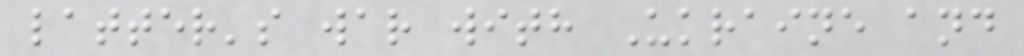latter's war with Ukraine and
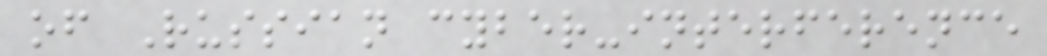of Russian cyber-interference
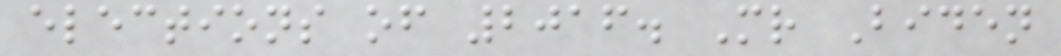elections of 2016. Mr Biden
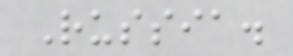Russia.
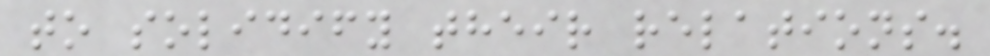to solidify their relations.
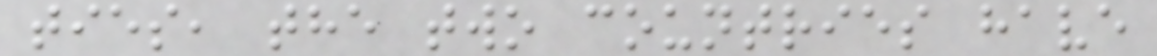ties, the two countries have
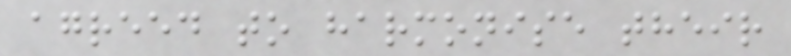agreed to harmonise their
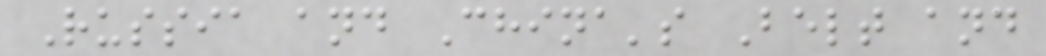Russia and China's Belt and
